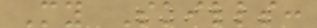My Skills:
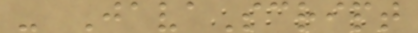- JavaScript
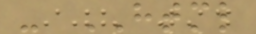- HTML
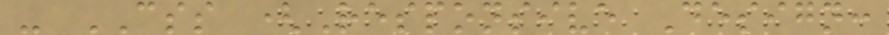- CSS (Responsive Design:
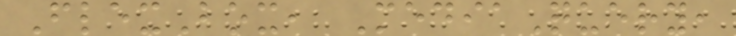FlexBox, MediaQuery,
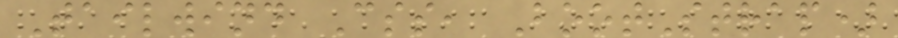Tailwind Css, BootStrap)
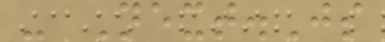- Next.Js
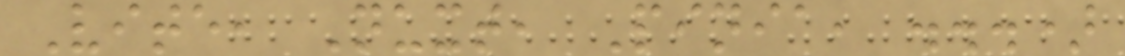Vite, Nuxt, Pinia, ...)
